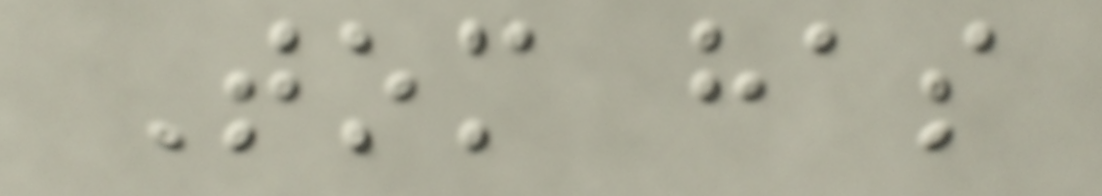Tom has
